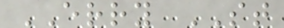ERRY ST
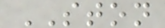STON
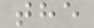the
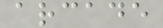arcade
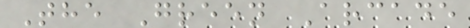The Green Arcade
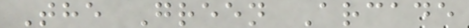The Green Arcade
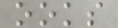ooks
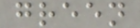green
